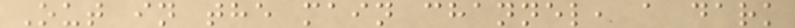Out in the main channel, a dark
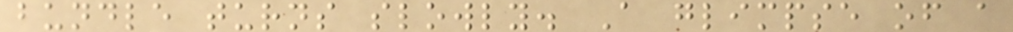bundle turns slowly. A glimpse of a
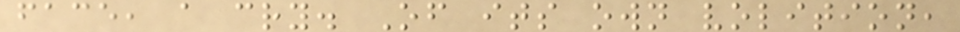face, a cry. Of its own volition,
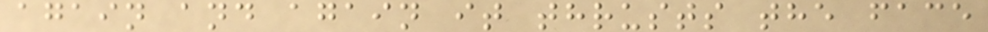again and again it thrusts the face
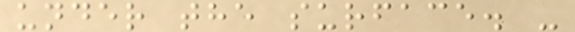under the surface. -
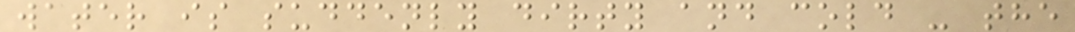water is suddenly dirty and cold - the
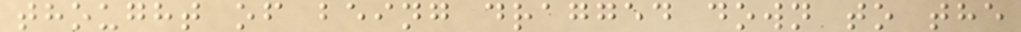thought of being dragged down to the
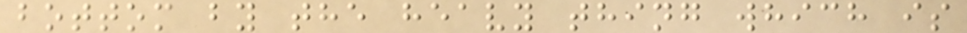bottom by the heavy thing which is
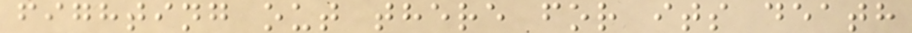fighting out there for its death
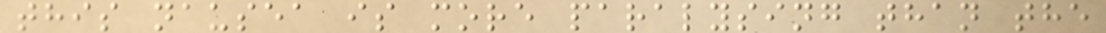this nausea is more paralysing than the
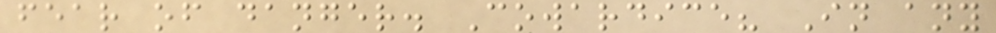fear of danger. Cowardice? In any
